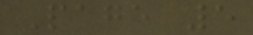Page 5
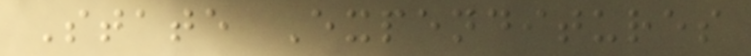State Expenditures
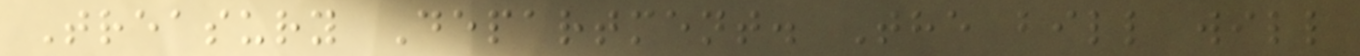Treasury Department. The bill will
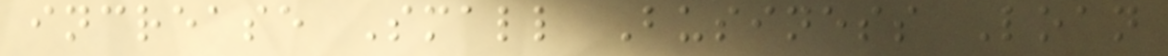increase Small Business Loan
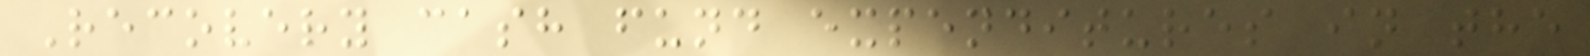Recovery cash fund expenditures in the
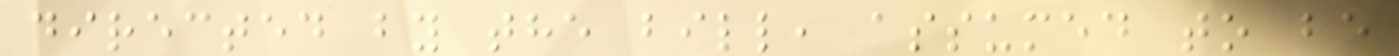directed by the bill, assumed to be
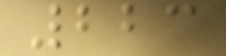223
